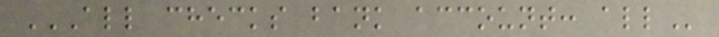ALL CHECKS BANK ACCOUNT: ALL
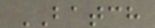BATCH
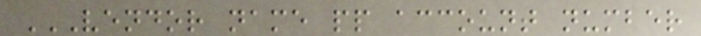VENDOR NAME PP ACCOUNT NUMBER
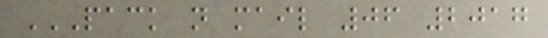PACK N MAIL 06 2017
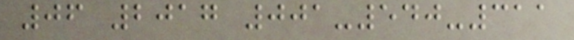06 2017 001-540-311
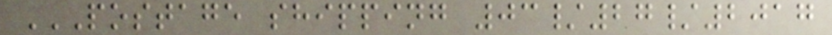POSTAGE SHIPPING 03/27/2017
